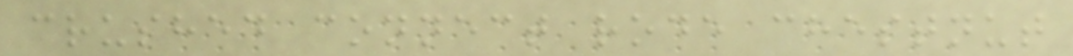crushed connect rode chestnut
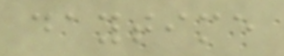daytime
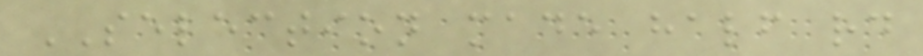SELECTION made half rd
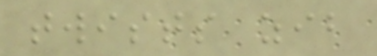twists zib
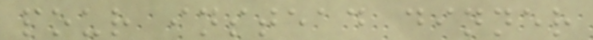pour instead dinner
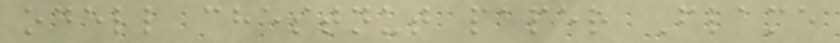odell chestnut paper Flame
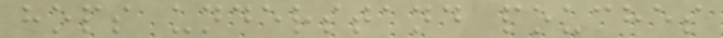hops understand pouches
